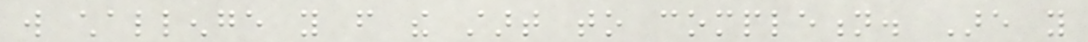will challenge you from the start to completion. Are you
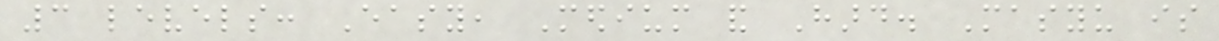3 levels: Easy, Medium and Hard. Masyu is
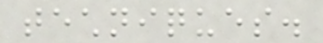techniques.
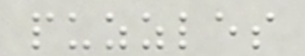puzzles
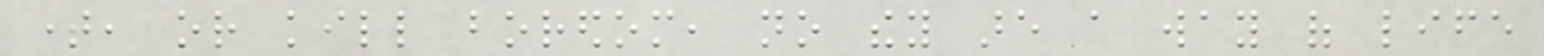time, or kill boredom, no they are a way of life
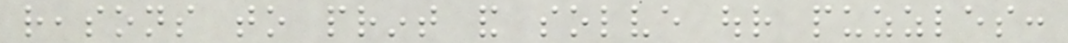reasons to print and solve our puzzles:
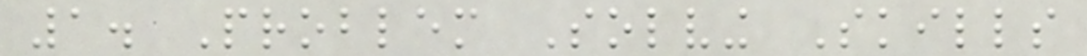1. Problem Solving Skills
